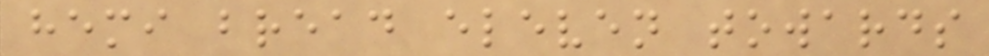hemi bread eleven towards
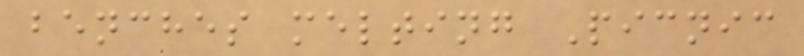benches melting Picnic
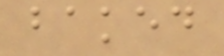baked
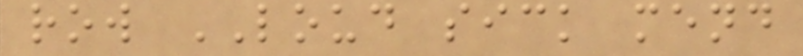row LOUD sick mend
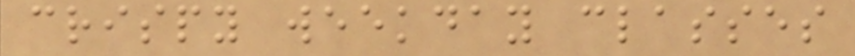crispy weekday classes
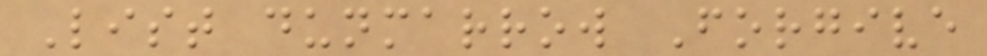List dunmarrow Forgive
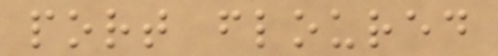port floured
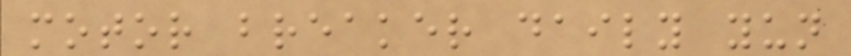motor breaker daily yun
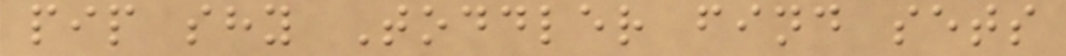pip shy Toddler find sets
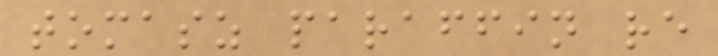tomasz paraffin re
